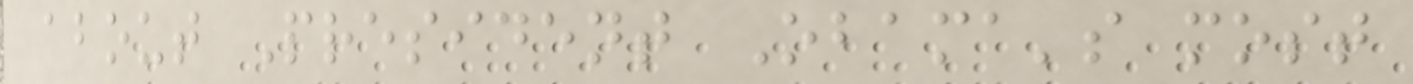about President Obama's most
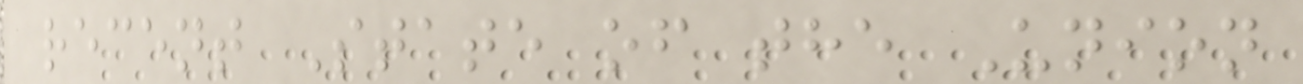recent State of the Union
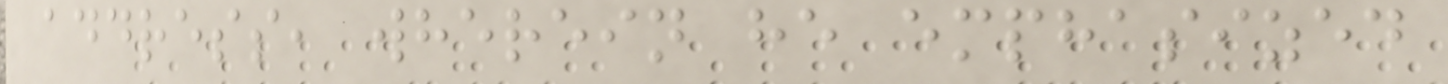address, wherein he emphasized
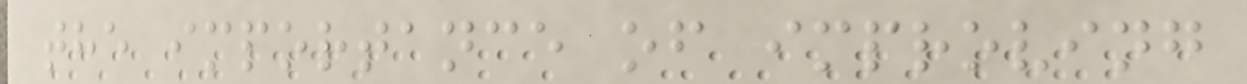the importance of improving
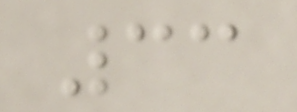33
